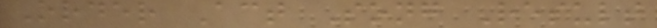Order Act Song Result
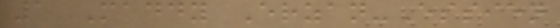1 Maddy Erzan-Essien
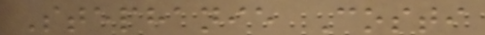Stephanie Costi
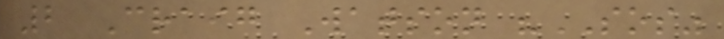2 Craig Watson "SOS"
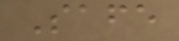Safe
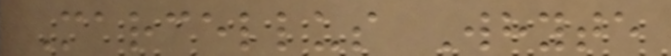Marcellus Whyte
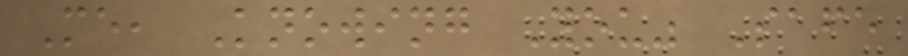Me, Knowing You" Safe
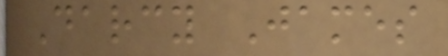Darcy James
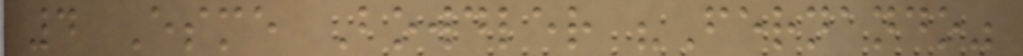4 Esme Bowdler "Fernando"
